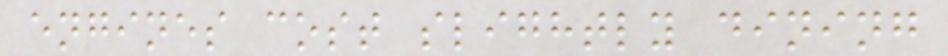engines cost slightly dining
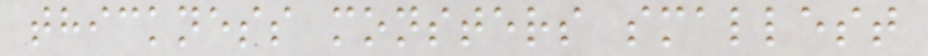thickness monsters smallest
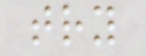try
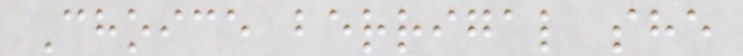Choice berrigal she
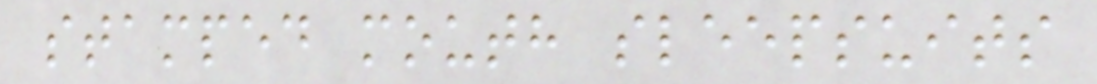stamped mouth sleepsuits
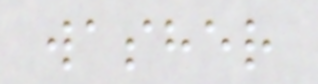washer
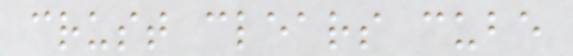crust clears cube
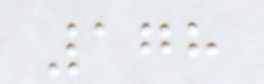178
